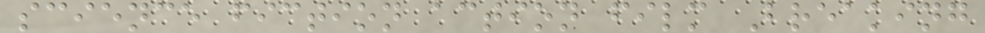science fiction action film Breaking
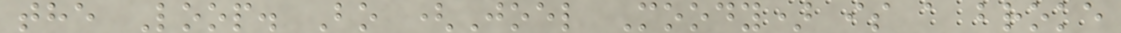the Loop. Bo (Joel Moody) is a broke
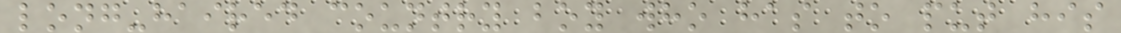long-haired country boy who has to put his
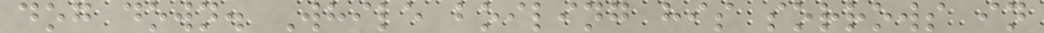dog down. While boiling his sorrows in
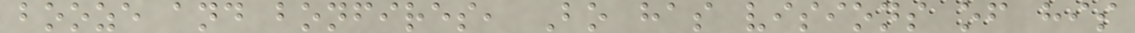booze and bonfires, Bo has visions of his
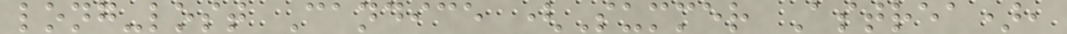long-lost Candice (Summer Astrea),
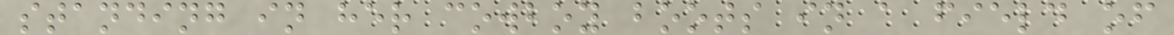standing in her cowboy boots in a field of
